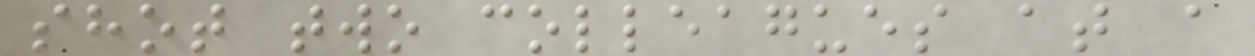shot two colleagues at a
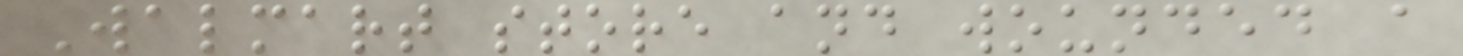Walmart store and wounded a
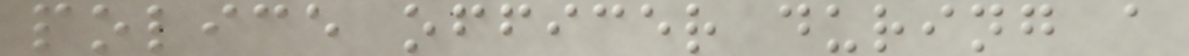police officer during a
